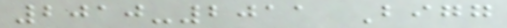2010-2011 Bigg
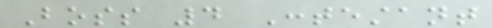Boss 4 Contestant
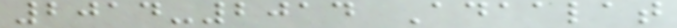2014-2014 Adaalat
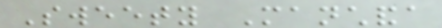Sweety Manchanda
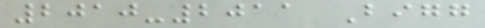2010-2011 Bigg
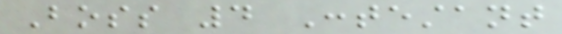Boss 4 Contestant
